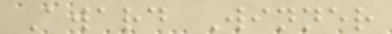Award Winner
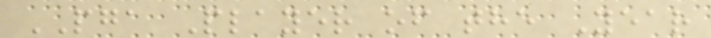PGA Player of the Year
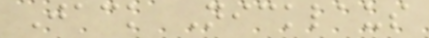Jack Nicklaus
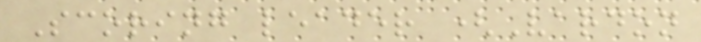Scoring leader (Vardon
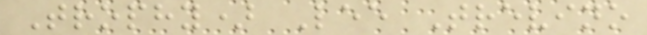Trophy) Lee Trevino
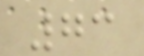73
